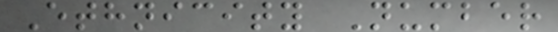Ethnicity Number
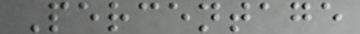Percentage
